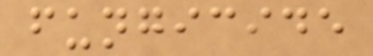fungicide
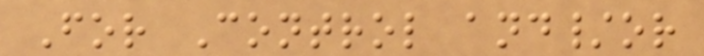For Control and/or
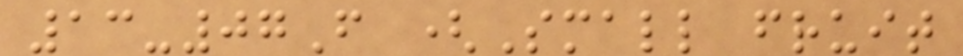13-07F (Small fruit
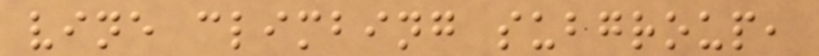vine climbing subgroup,
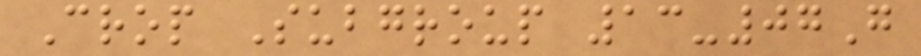Crop Subgroup 13-07G
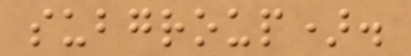subgroup).
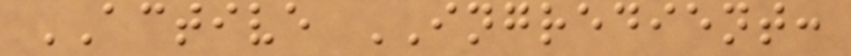ACTIVE INGREDIENT:
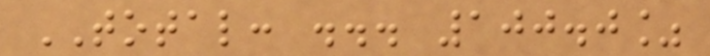TOTAL: ... 100.0%
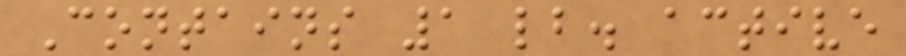Contains 1 lb. active
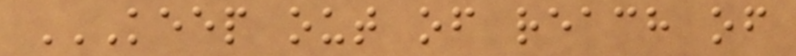KEEP OUT OF REACH OF
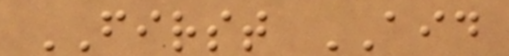FIRST AID
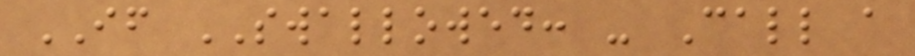IF SWALLOWED: - Call a
